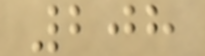208
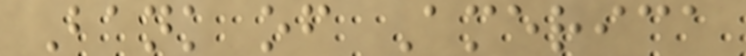Bank of America
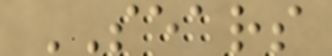SEARS
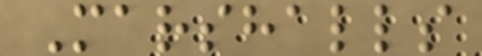Marshalls
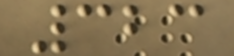323
